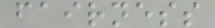fairness
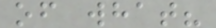of what?
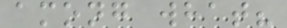among what?
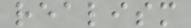realism
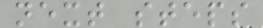next steps
